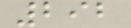292
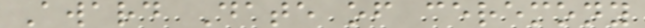Award Date of ceremony
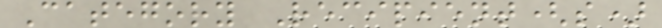Category Recipient(s)
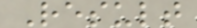Result
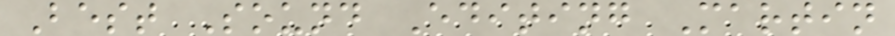Best Sound Editing Martin
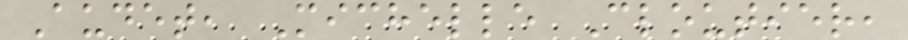Audet, Michelle Cloutier,
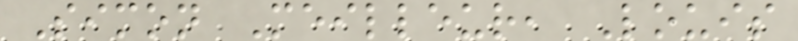Simon Meilleur, Louis
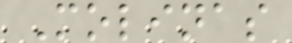Molinas
